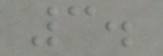3.
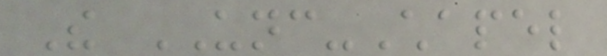The UNC-Chapel
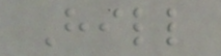Hill
